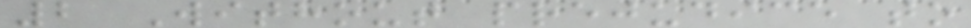2 Without prejudice to
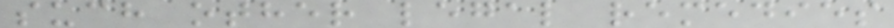such other legal remedies
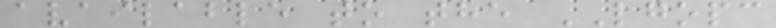available to the LGOPC
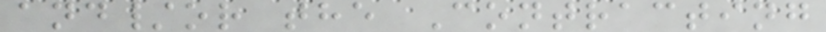and/or the Contracting
